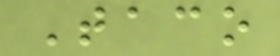Taco
